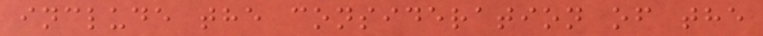include the consideration of the
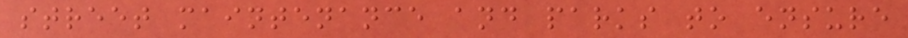street maintenance and parks to ensure
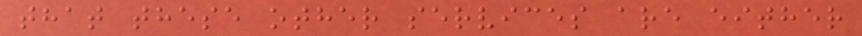that these other services are either
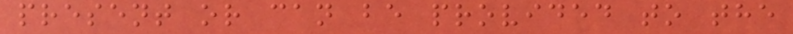present or can be provided to the
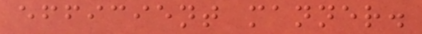efficient manner.
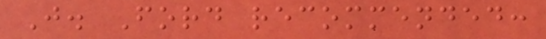J. Ford recommended:
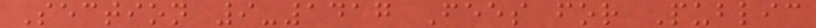Section 9-1417 Fees for Public
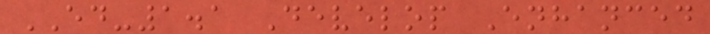ED-1.1 Develop Enhanced
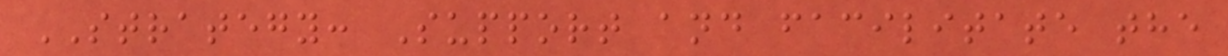STRATEGY: Support and facilitate the
